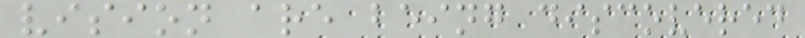vision are being discovered
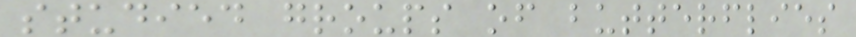studied groups of butterflies
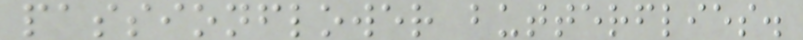passionflower butterflies.
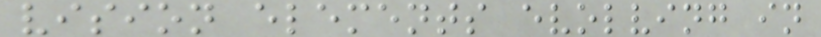vision elements evolving in
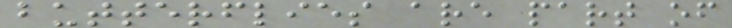butterflies are part of
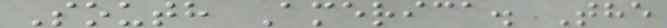South America. The
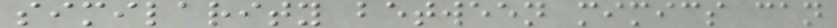similarity between mimics can
